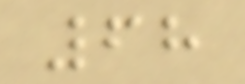68
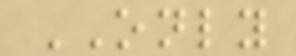ONLY
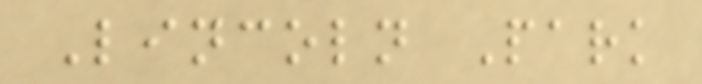Lincoln Park
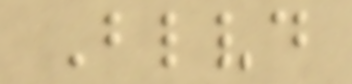Blvd
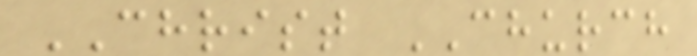CHRIST CHURCH
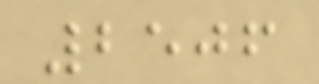2506
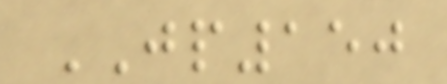JP150
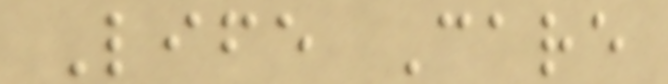Life Care
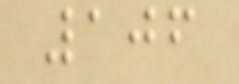106
